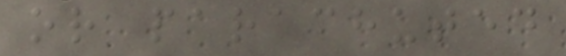or parachuted
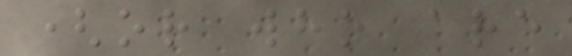(or who are
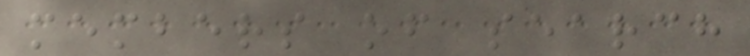members of search
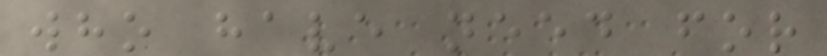who have need for
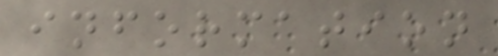information
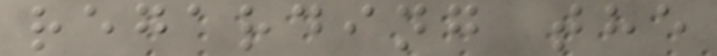regarding the
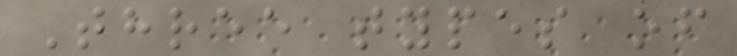Three types of
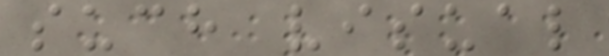such visual
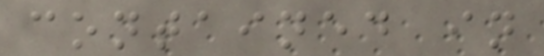contained in
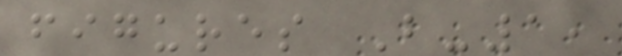figures B-1,
